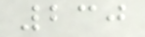230
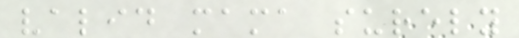valid mama surely
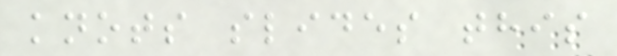knots slides this
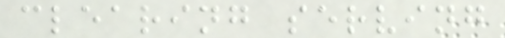clearing serving
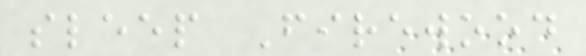sleep Firewood
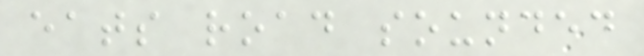eats road sounded
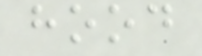hood
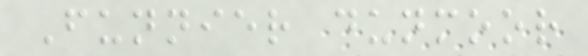Funnier dunmoor
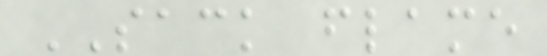SACK flame
